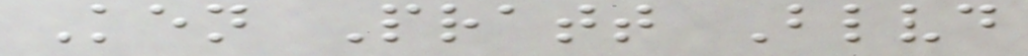Ken Pratt Blvd
